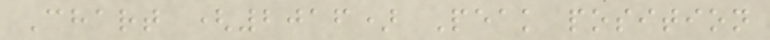Chart (2016) Peak position
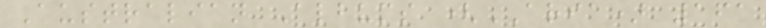Australian Albums (ARIA) 161
